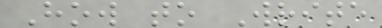How to Write
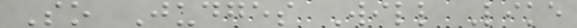So Judges Will Like
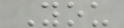You
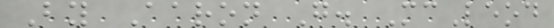By Aaron G. McLeod
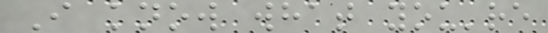I know what you're
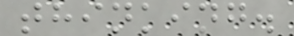thinking.
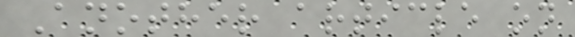Another article on
